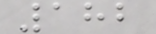182
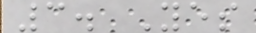3. Yes
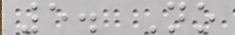5. No
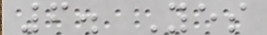6. Yes
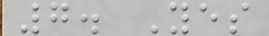7. Yes
